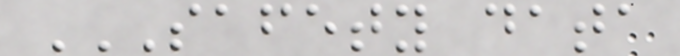SAFETY DATA
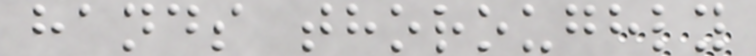hands thoroughly
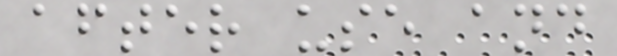after use and
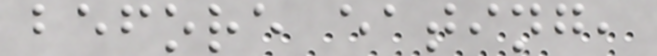before eating,
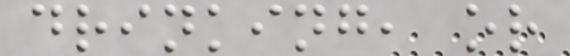drinking, or
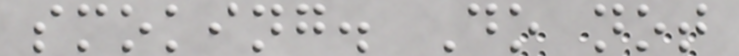smoking. Do not
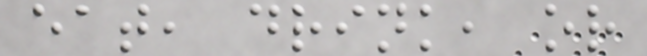eat, drink, or
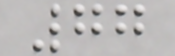77
